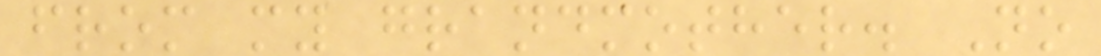from my grandmother. No
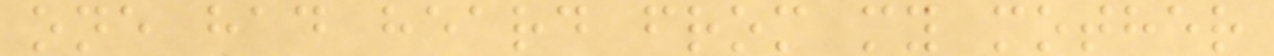one had heard from my mother
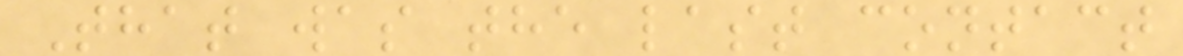That was the last contact
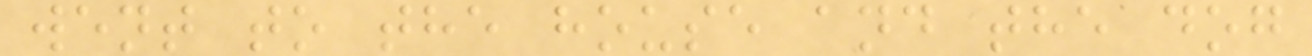went to the house and the dog
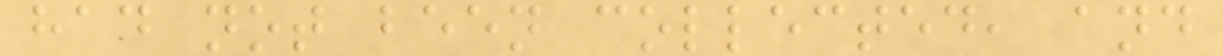had not been collected, and
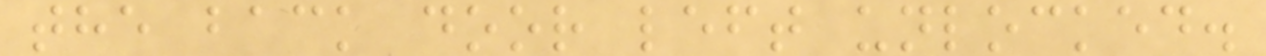the back door left unlocked.
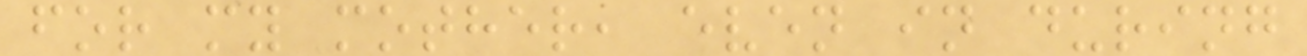for my mother, even in during
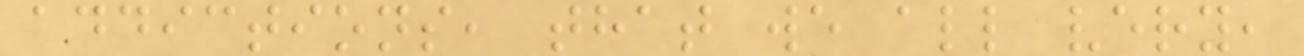addictions, that we all very,
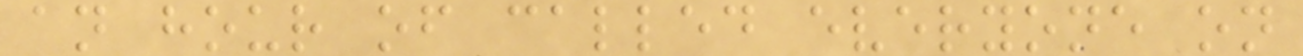an hour of called everyone on
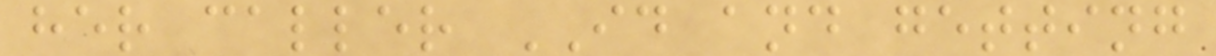her caller ID and getting
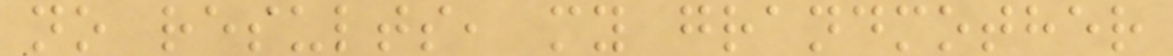no results, my grandmother
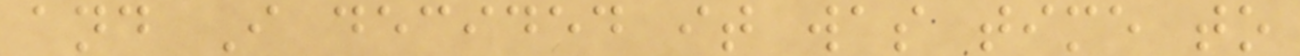and I decided it was time to
